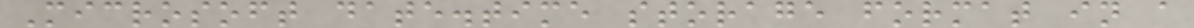Microsoft date.time storage format in a
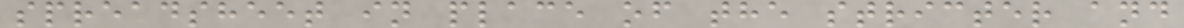spreadsheet in place of the stricter and
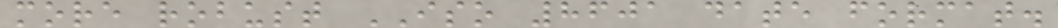more robust ISO 8601 date format.
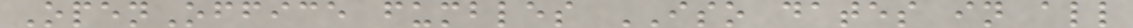OpenOffice fumbles ISO dates in all
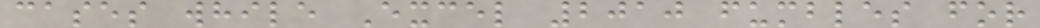cases while Excel 2010 fumbles for
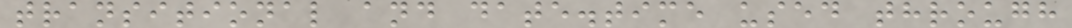transitional and date.time used through
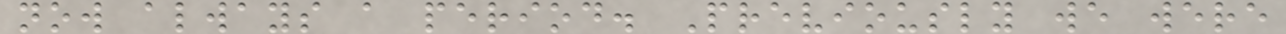now always a period. Previously we were
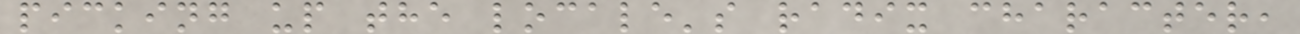picking up the locale's radix character,
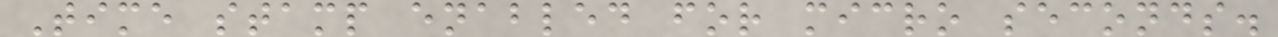Time stamp enabled for micro seconds.
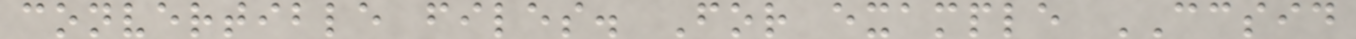convertible files. For example CCSID
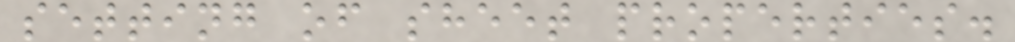setting of sheet properties.
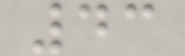43
